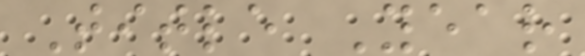Title Year
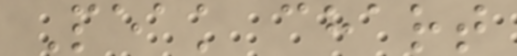Peak chart
